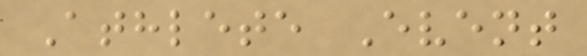Athlete Event
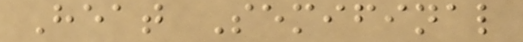Heat Semifinal
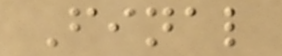Final
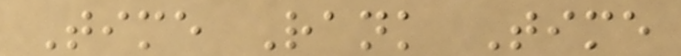Time Rank Time
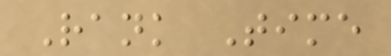Rank Time
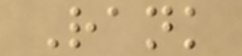Rank
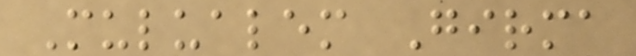Mulualem Girma
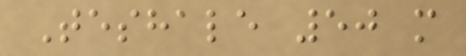Teshale 50 m
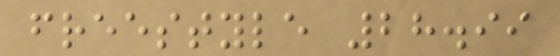freestyle 28.99
